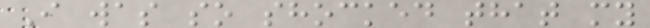I was so shocked that my
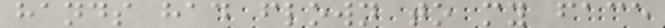hands had flown to my face
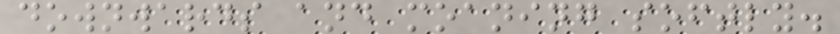downwards and moaning softly.
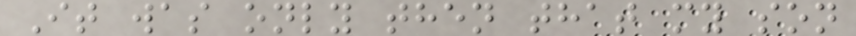It was only then that my son
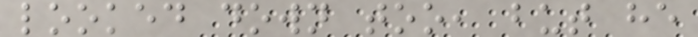looked down too, but he
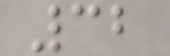32
